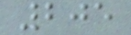205
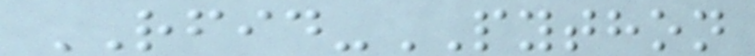RFID-PYTHON
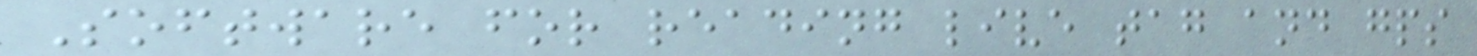Software for reading live tag and gps
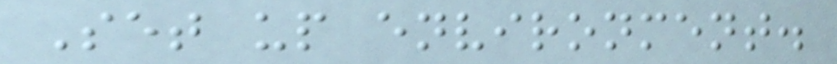Set up environment.
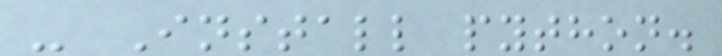- Install python.
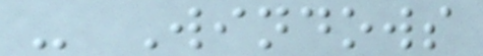- Windows
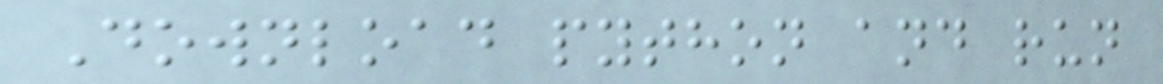Download python and run
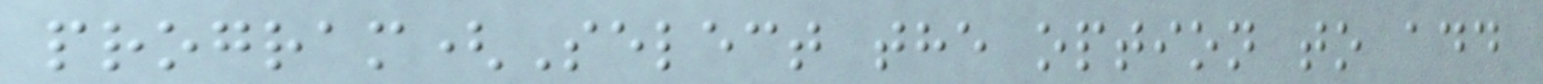program(Select the option to add
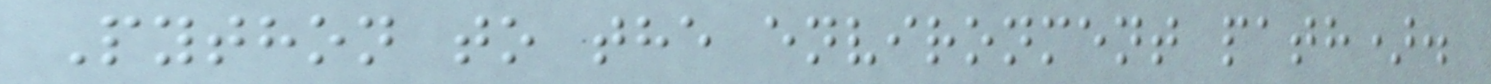Python to the environment path).
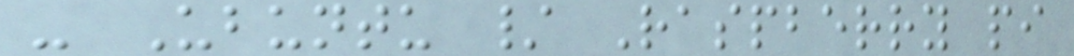- Ubuntu / Raspberry pi
